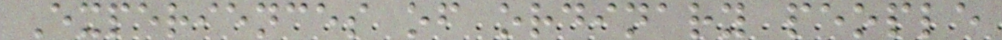Experiences of ordinary people
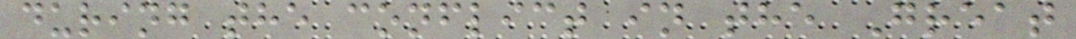during the conflict in the Great
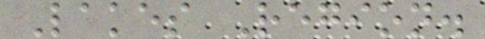Lakes Region.
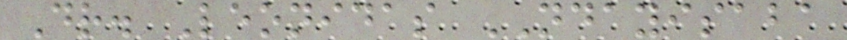Dr. Leonidas NDAYISABA
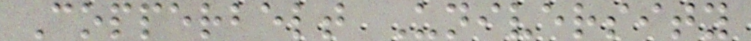Copperbelt University
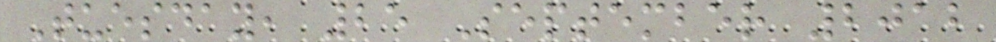Tuesday, 25 September 2012
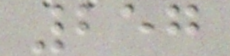257
